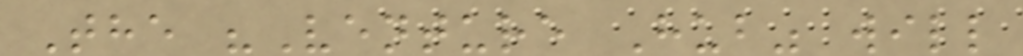The "Venture Hub" will
